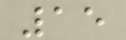15
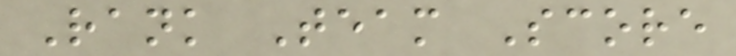Rank Team Score
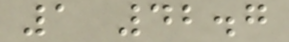1 42.7
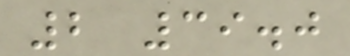2 39.0
